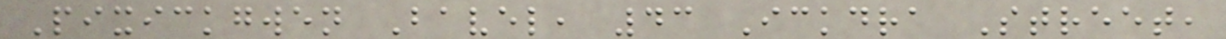Pixickgwen Bavel, 43 Ickdra Street,
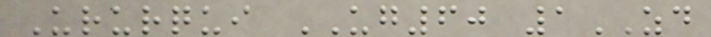Ururqui UG60 1ZD
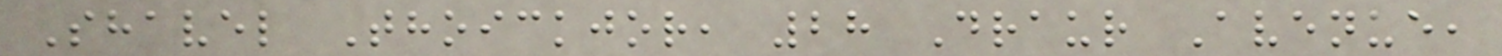Shavel Thoickjor, 28 Draur Avenue,
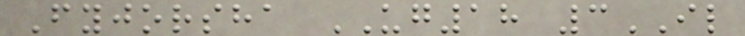Fyjorsha UG18 3IL
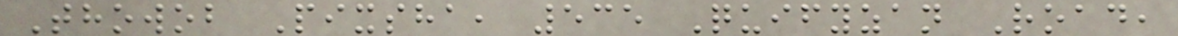Thowob Pixsha, 535 Quifyzan Road,
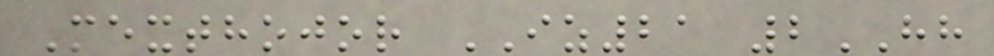Mexthojor IZ21 2HH
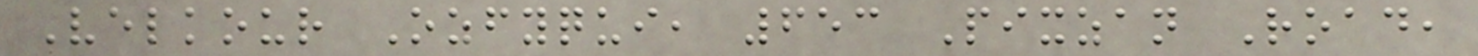Velkour Ozfyqui, 653 Pixzan Road,
